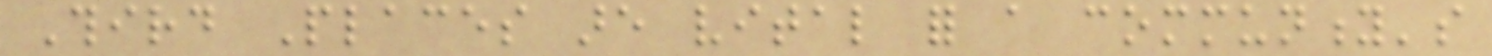Third Places are vital for a community's
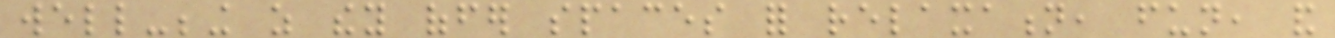well-being as they offer spaces for relaxation, fun, and
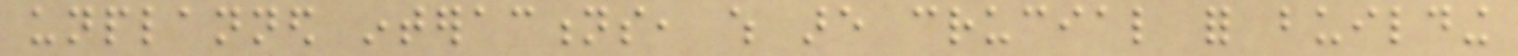unplanned interactions, which are crucial for building
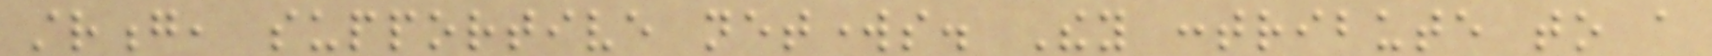strong, supportive networks. They contribute to a
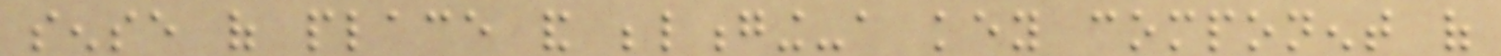sense of place and belonging-a key component of
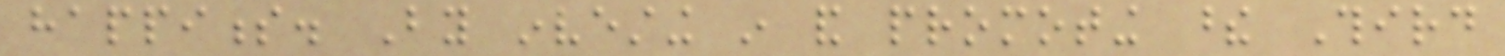happiness. By investing in and promoting these Third
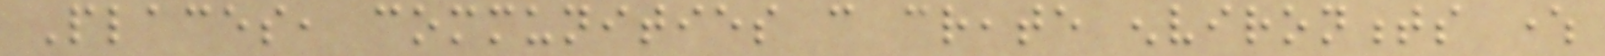Places, communities can create environments where
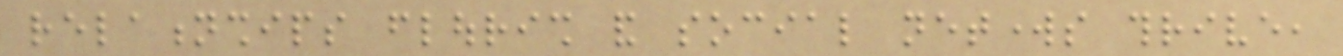relationships flourish and social networks thrive,
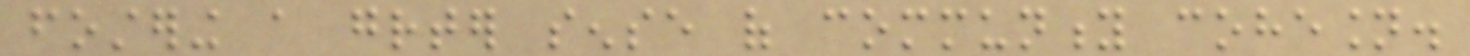fostering a greater sense of community cohesion.
